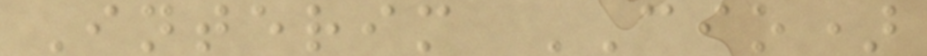Interim CIO)
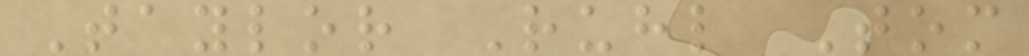Taylor Ruhl Tom
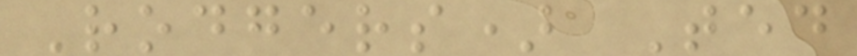Rodgers) Ted
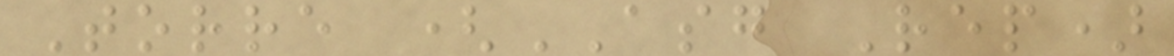Torre (ASG Rep)
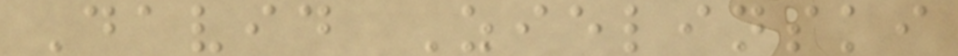David Zielinski
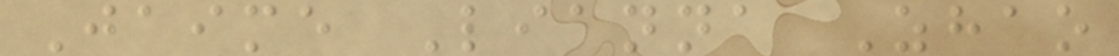Jaime Lianna Zhao
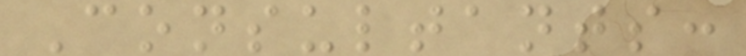Consultants:
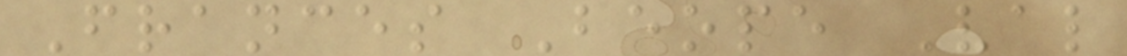Frances Beope Val
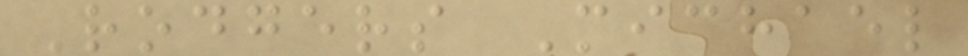Rodgers Michael
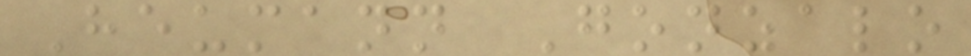Heumann Gonzalo
